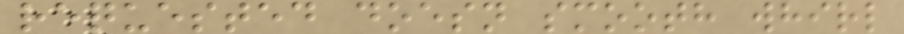requested doesn smooth whirl
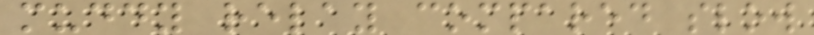muddy relay compared slow
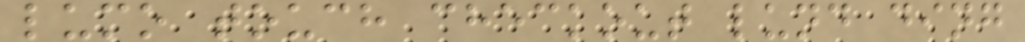lumo touch checkout lund ding
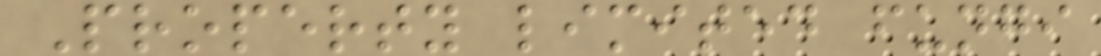Property limited fungi
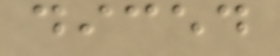diced
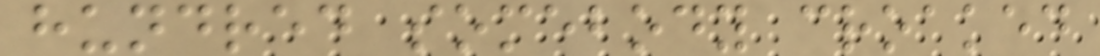hundred somebody croaked
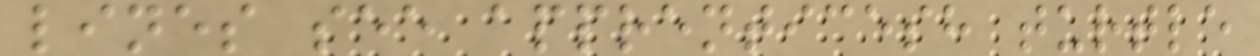lines see apprenticesh turtle
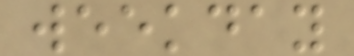weekday
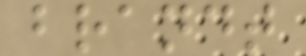brandt
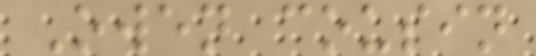Owen cousin
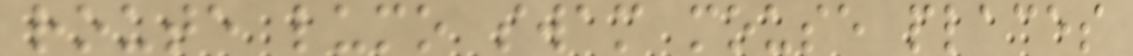route lumo swam mouse places
